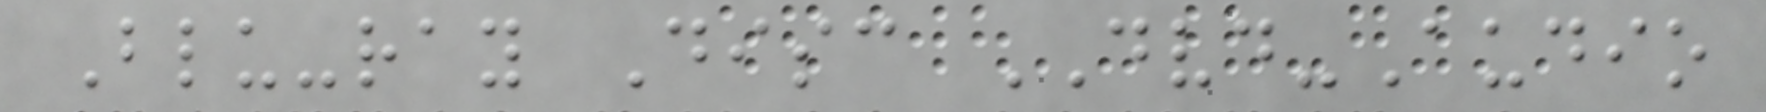Blu-ray Disc DVD-Audio
